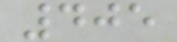405
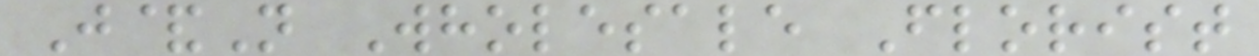J&N Wholesale Florist
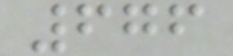676
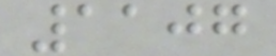1107
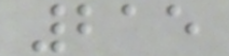215
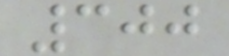300
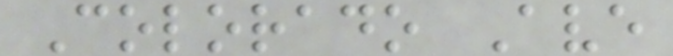Colorado Ave
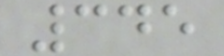345
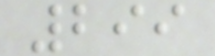299
